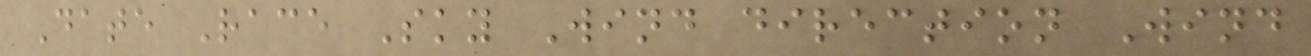Date Race Sky Wind direction Wind
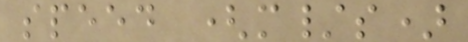speed (m/s)
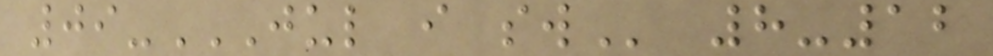09-JUL I SW 8-12
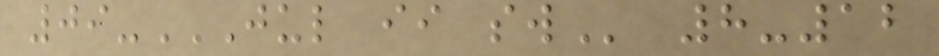09-JUL II SW 8-12
